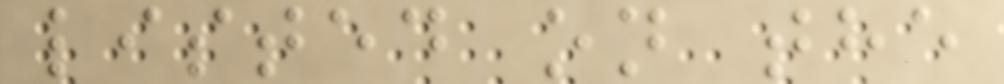listed on the
